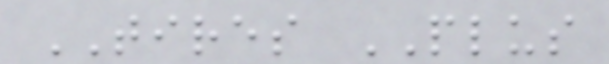TIRES PLUS
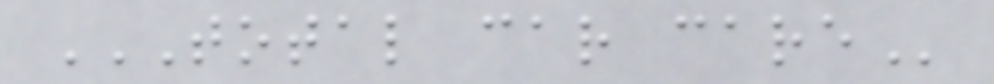TOTAL CAR CARE
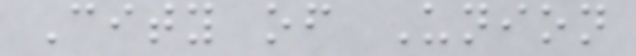City of Union
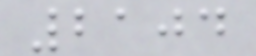2104
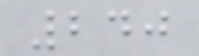240
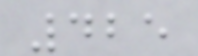425
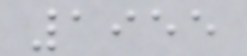1955
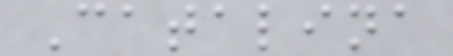Catalina
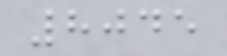8045
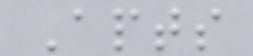Apts
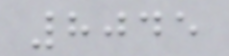8045
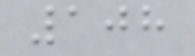108
